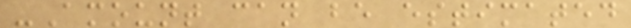-Amount can be estimated
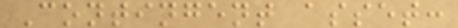Contingent asset:
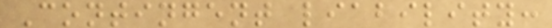Contingent liability:
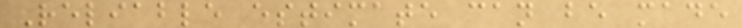Reliable estimate can be made
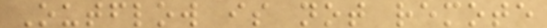Outflow is not remote
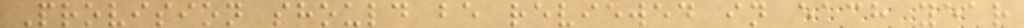Provision should be reviewed in each year
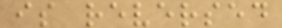is reversed
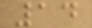14
